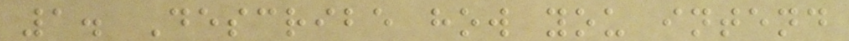1. Describe how you intend
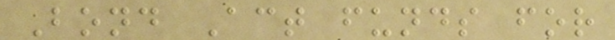Bond Act funds for
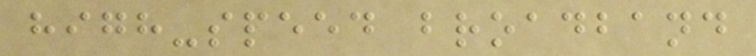high-speed broadband
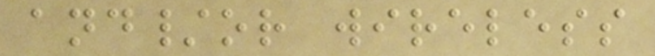and/or wireless
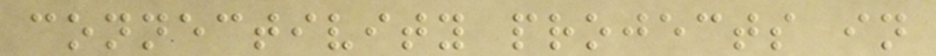connectivity projects in
